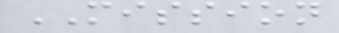MISSION
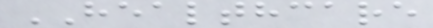HEALTHCARE
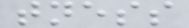tness
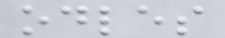odles
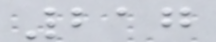217
